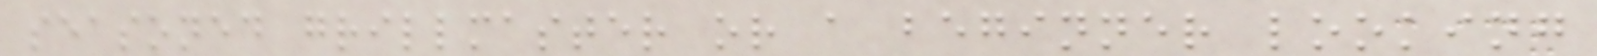seasoned grillmaster or a beginner looking
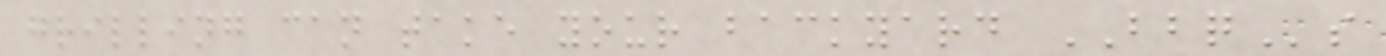grilling can take your backyard BBQs
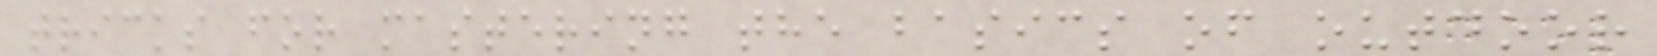tricks for mastering the basics of outdoor
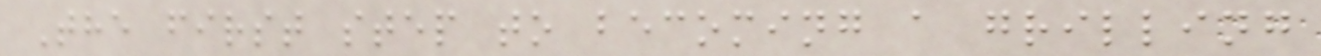The first step to becoming a grilling
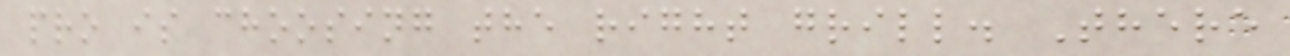pro is choosing the right grill. There
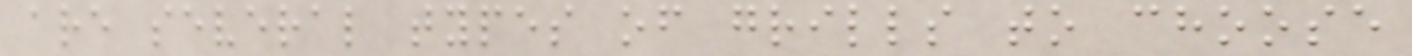are several types of grills to choose
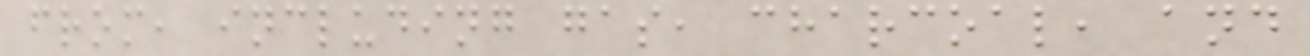from, including gas, charcoal, and
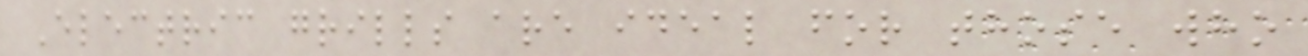Electric grills are ideal for those who
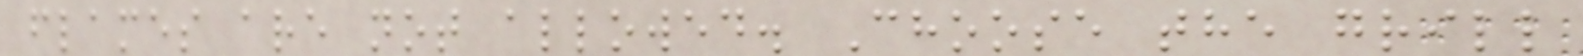flames are not allowed. Choose the grill
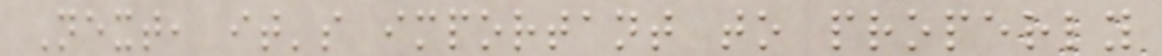Next, it's important to properly
